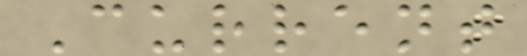Current
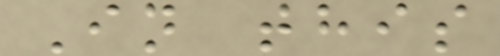In this
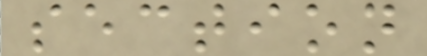section
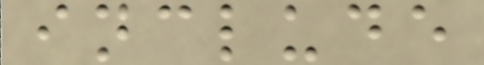include
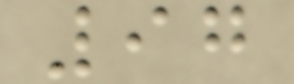97
